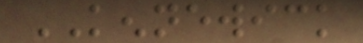KENNEWICK
